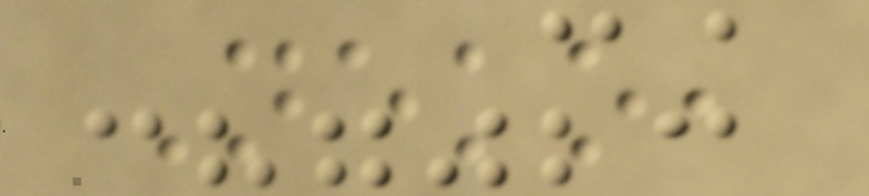Neko,
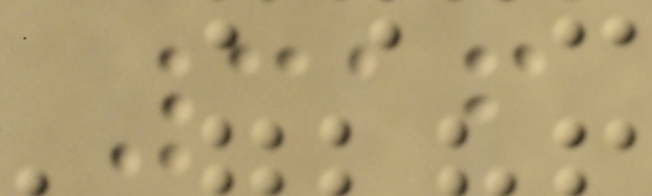316
